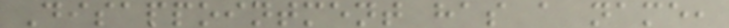Disappointment has a name,
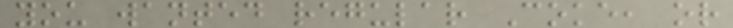you wanted regular Coke, or
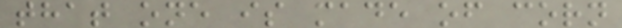that one is made of corn
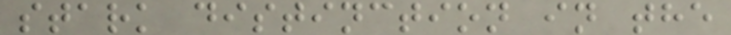stark distinction in the
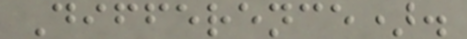Difference).
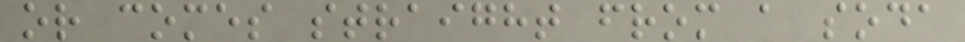or comes straight from a soda
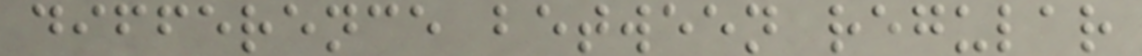difference between regular
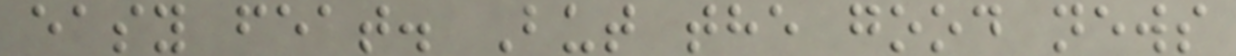easy feat. But the good news
